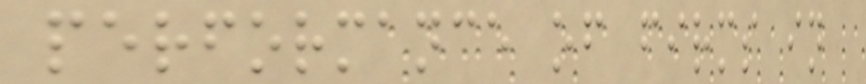performance of firms in
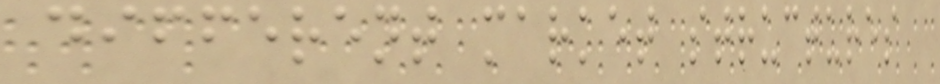different market structures
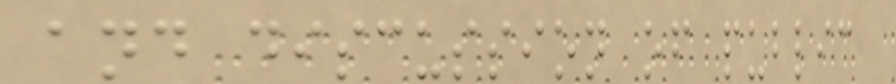and discussion of public
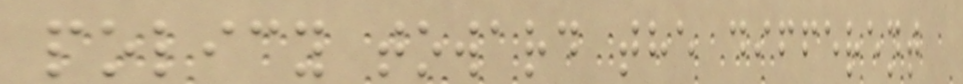policy toward the different
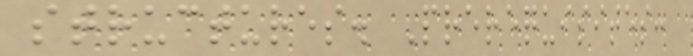structures. Prerequisites:
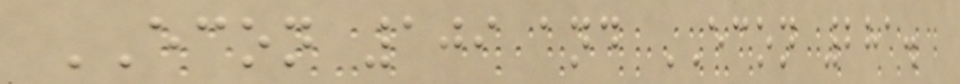ECON 109 and ECON 281.
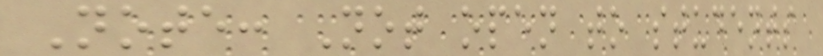Note: Not open to students
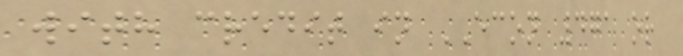with credit in ECON 471 or
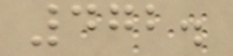472.
